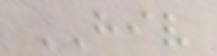HIV
